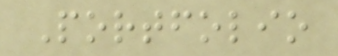Portfolio
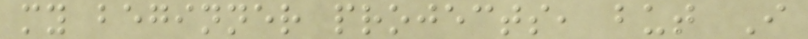my beginner projects, but I
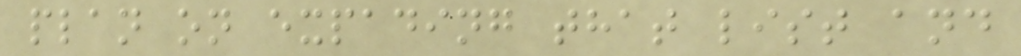plan on expading that list and
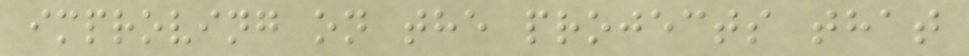improving on the projects that
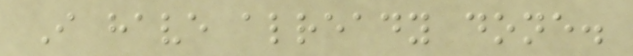I have already done.
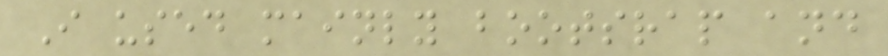I used mainly bootsrap and
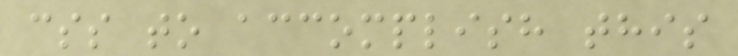css to accomplish this
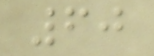60
